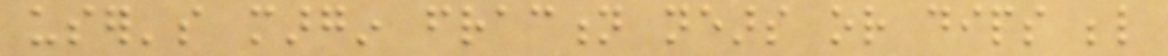user's margin fraction nears or dips below
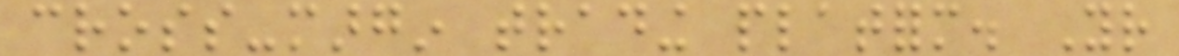cross-margin trading platform. Your
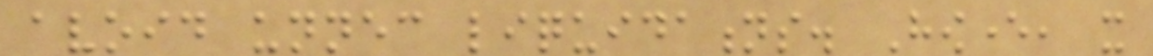avoid unnecessary liquidations. However, it
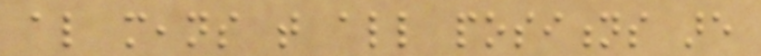also means that all positions are
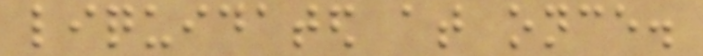liquidated at once.
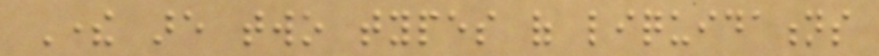There are two types of liquidations
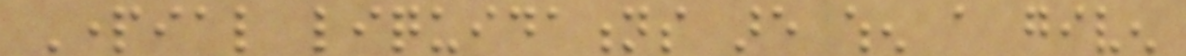Partial liquidations are when a given
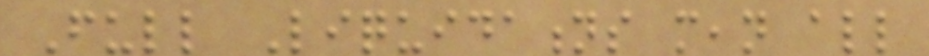Full Liquidations mean all
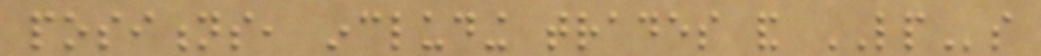positions, including trades and LPs
